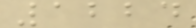1224
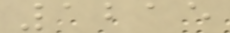1215
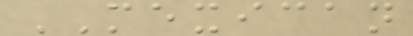MEXICAN
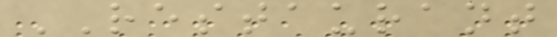RESTAURANT
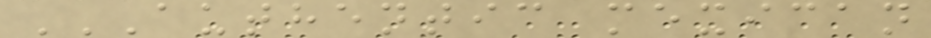AUTHENTIC MEXICAN
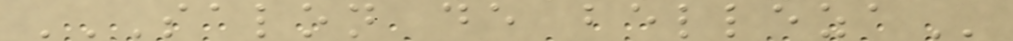SALON DE BELLEZA
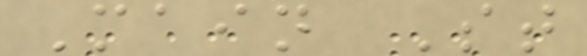Main St
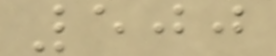500
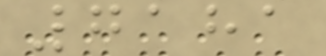7181
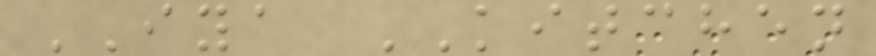IYA KITCHEN
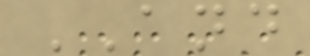AND
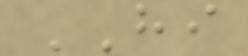HI
